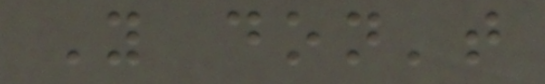You don't
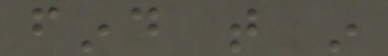find that in
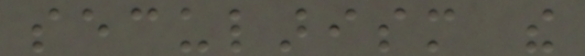secularism the
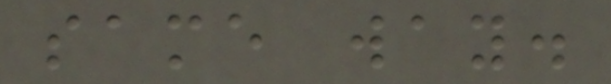same way.
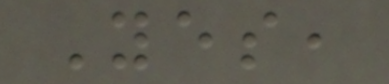Yes,
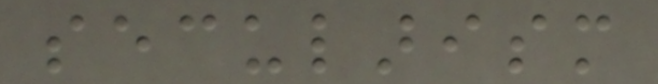secularism
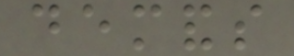demands
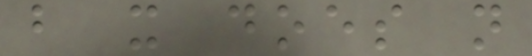but it does not
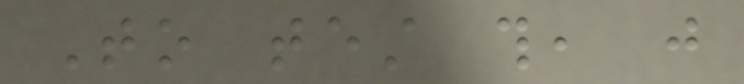To test this, just
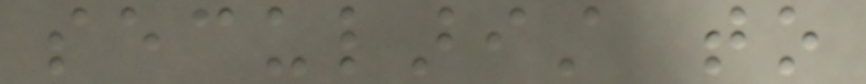secularist to
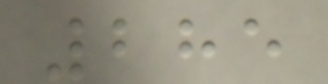285
